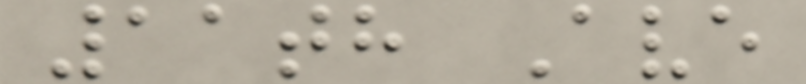11th Ave
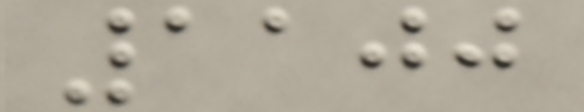1100
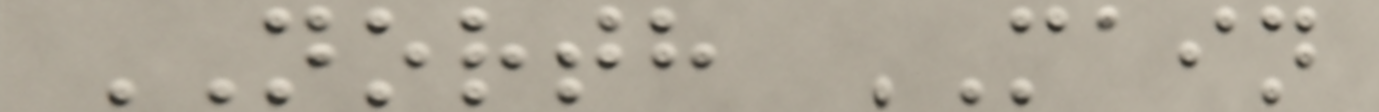NORTH MAIN
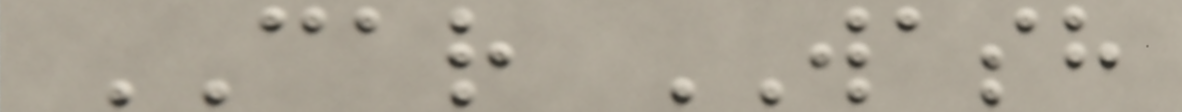CAR WASH
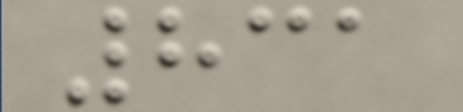831
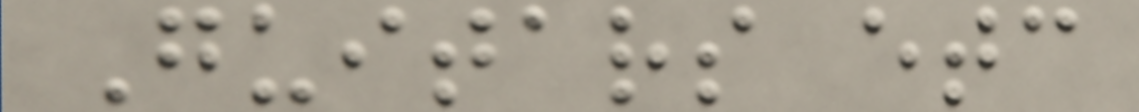Guitars etc
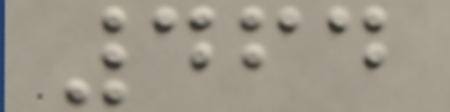464
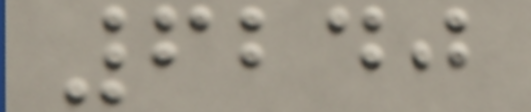6240
